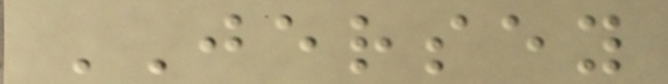JERSEY
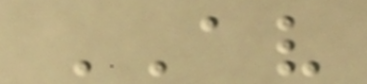AV
